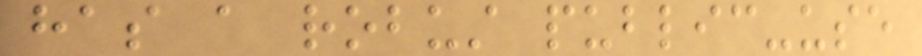has a robust public-use
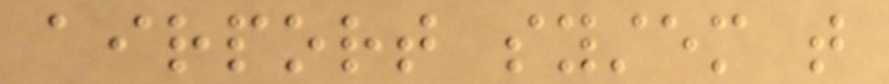airport system that
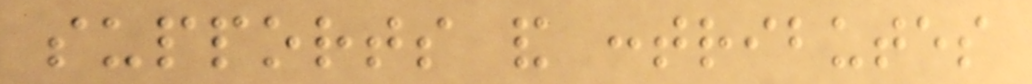supports and contributes
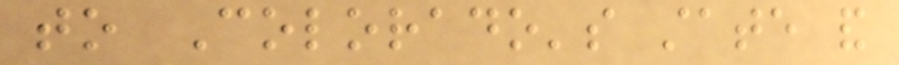to Colorado's state and
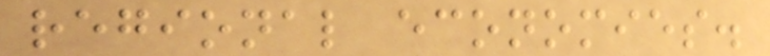regional economies.
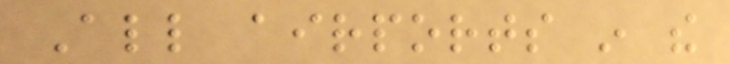All airports in the
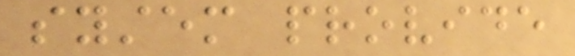system provide
